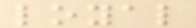loyal
